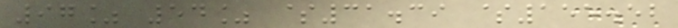97% 54% $31.39 $155.52
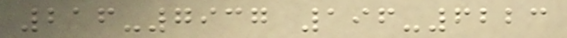216-7937 196-6223
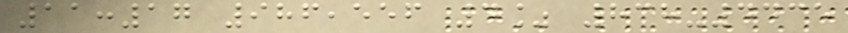11:17 986,556 4% 838-4435
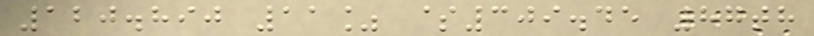120.890 11% $309.45 87th
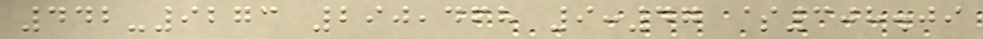442-9273 290,468 9:47 $308.09
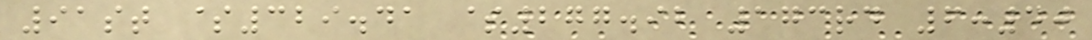91st $329.41 $277.92 173rd 6:40
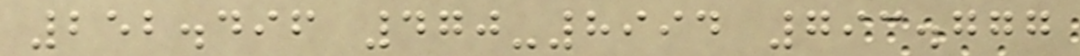252.496 470-8994 793.777
